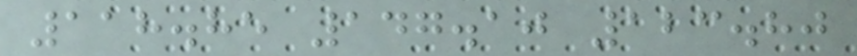118.85 147.10 123.80
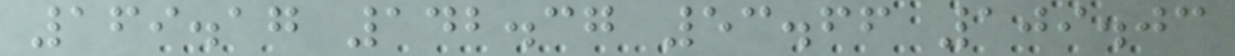169.17 142.37 53.66 109.03
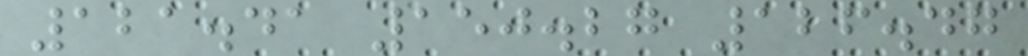121.41 150.27 126.47
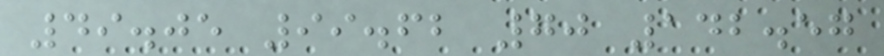49.05 99.62 70 142.57
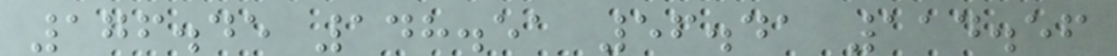176.45 148.51 56.41 114.56
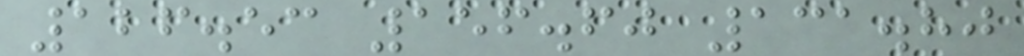126.53 156.60 131.80
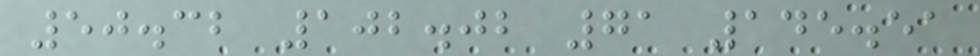50.32 102.02 71 145.51
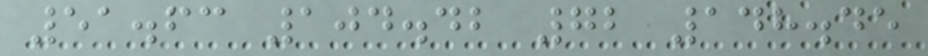51.63 104.42 72 148.45
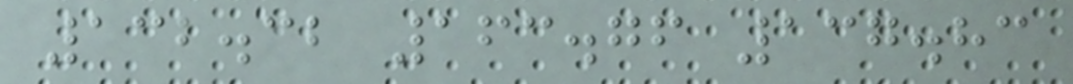132.32 163.76 137.83
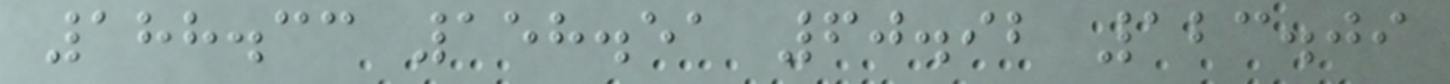188.33 158.51 60.92 123.09
